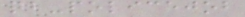qb-policejob
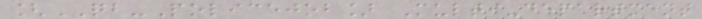[QB-Policejob] Multi-department
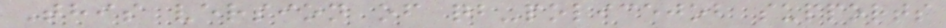This version of qb-policejob supports
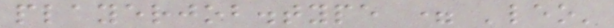playerjob.type = 'leo'
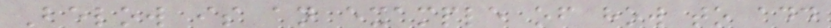Below is an example of how to add
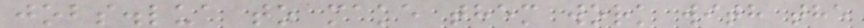jobs.lua to make them work with the
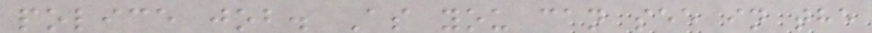police job. As you can see in the
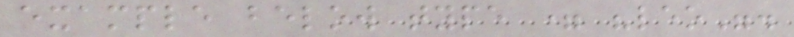example below type = "leo".
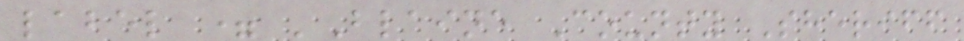label = 'Blaine County Sheriff
